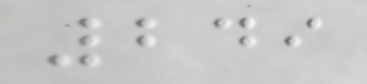249
